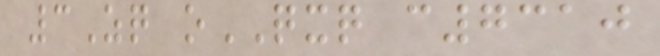3Zq oQXQ c7310
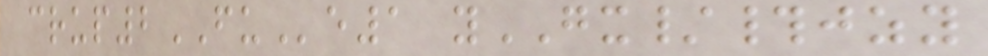crup2FUe1 yGX/#jzy
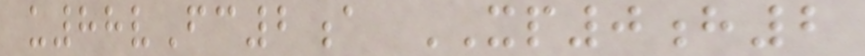u88vFc2a XP0h2
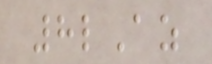8lAz
